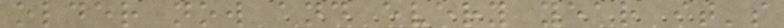older now and every year it's
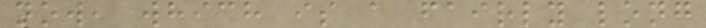now, which is a fairly long
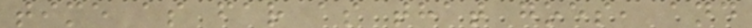time as far as that goes, and
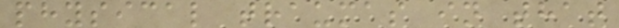physical traumas in that
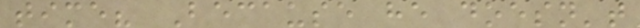time? Because he doesn't
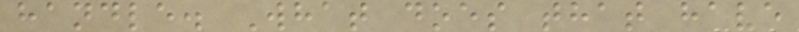handle. What does that have
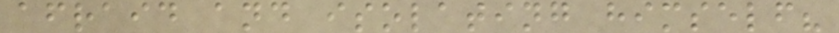afraid and isolating himself?
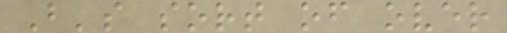B's sort of over
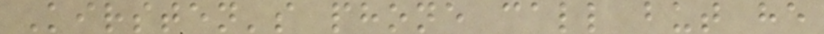Kirsten's phone call but he
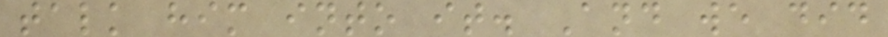talk him into it. And we did
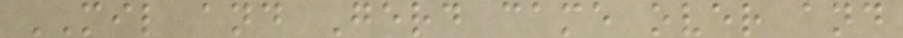MIL and Gerd came over and
